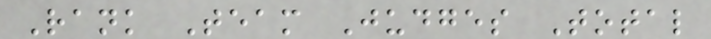Rank Team Judges Total
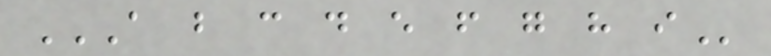A B C D E F G H I
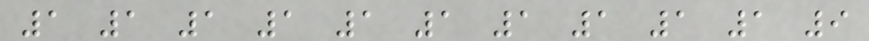1 1 1 1 1 1 1 1 1 1 9
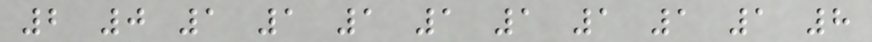2 0 1 1 1 1 1 1 1 1 8
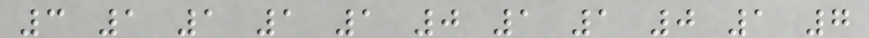3 1 1 1 1 0 1 1 0 1 7
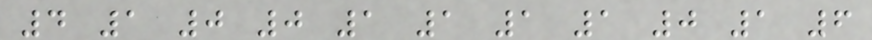4 1 0 0 1 1 1 1 0 1 6
